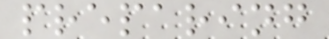preparing
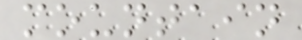mountain
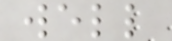well
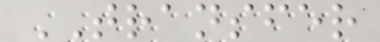TRANSFER
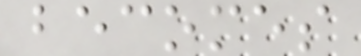becomes
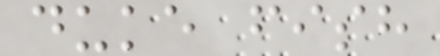duke fish
